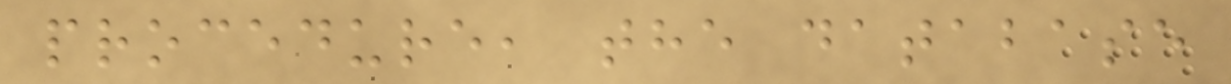procedure, the database
